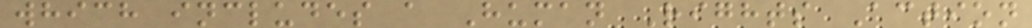which includes a Human Rights Action
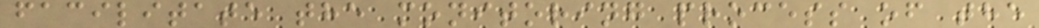facilitate the monitoring process of the
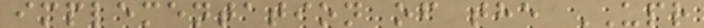implementation of the UPR
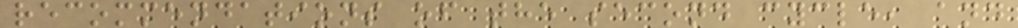recommendations of the second cycle, and
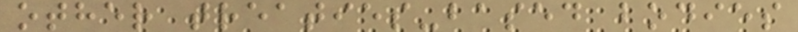other treaties-based bodies
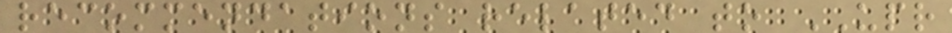recommendations related to UPR
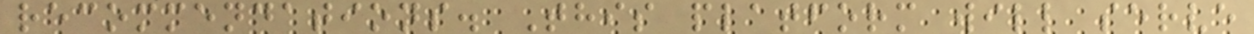recommendations. This platform will serve
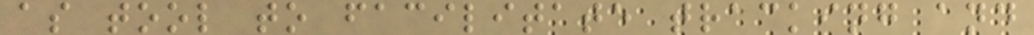as tool to facilitate tracking and
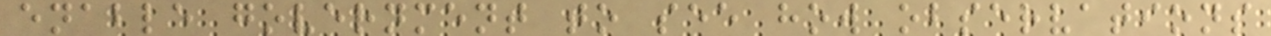enable government to see how observations
